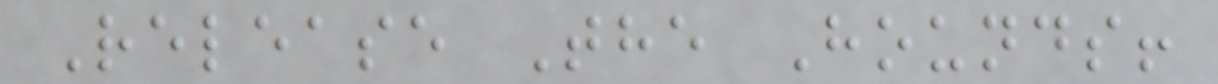Release The Hounds!
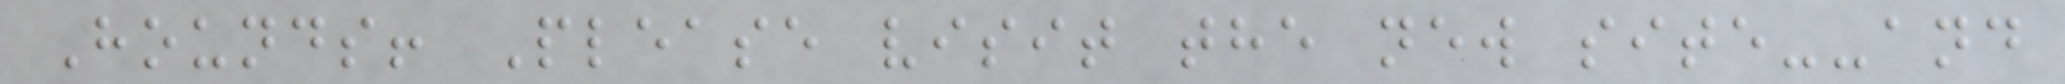Hounds! Please visit the new site--and
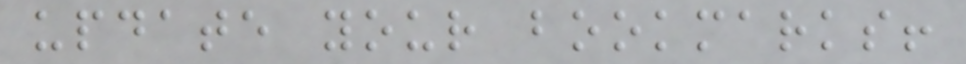update your bookmarks!
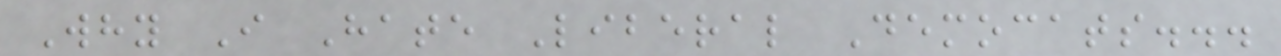Why I Hate Liberal Democats...
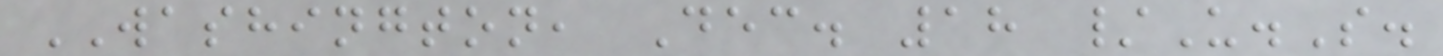WASHINGTON, Dec. 18 /U.S.
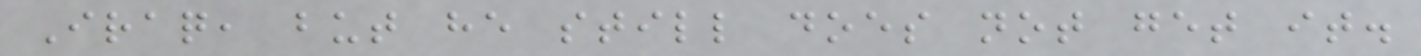Iraq, but he still does not get it.
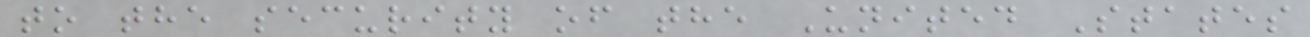to the security of the United States
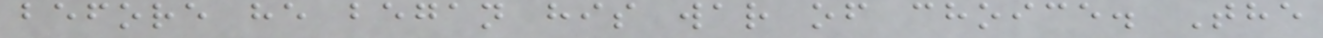before he began his war of choice. The
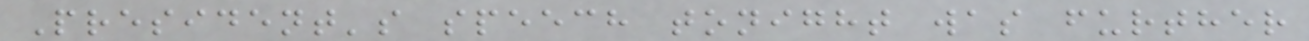President's speech tonight was further
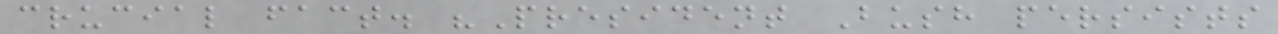crucial fact. "President Bush persists
